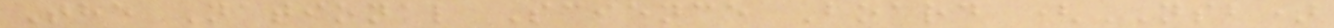The National Science Board (NSB)
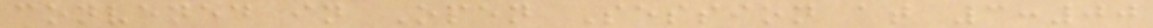convened in Open Session at 3:00
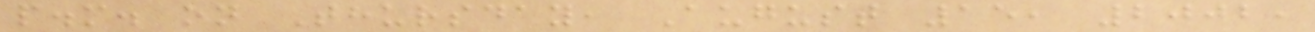p.m. on Thursday, August 15, 2002,
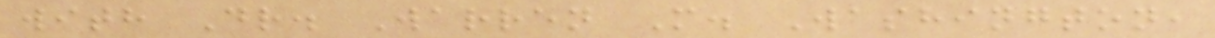with Dr. Warren M. Washington,
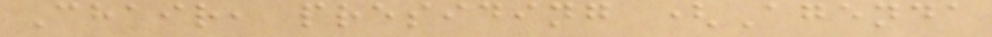Chair, presiding (Agenda
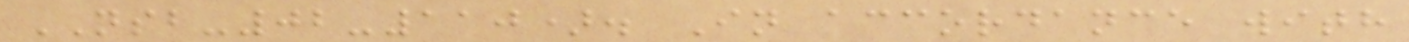NSB-02-110). In accordance with
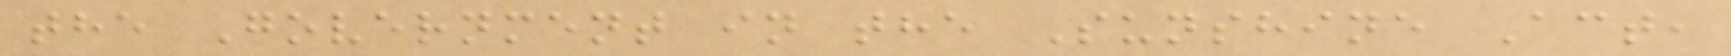the Government in the Sunshine Act,
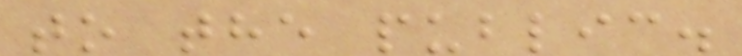to the public.
